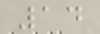14
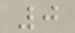0
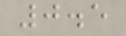0.5
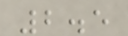2.5
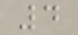4
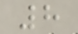8
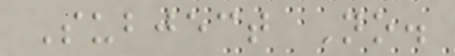Subject No.
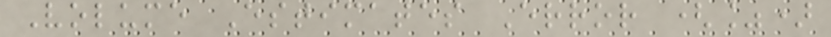Volume Estimates Error (%)
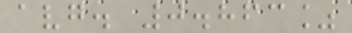avg. 0.863%
